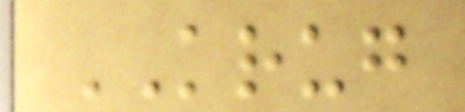KRUG
